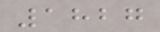1827
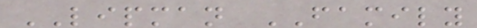LIPMAN FAMILY
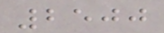2500
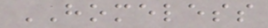HOMELESS
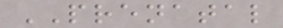PRENATAL
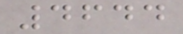4644
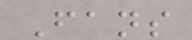Fans
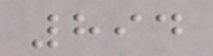894
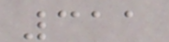311
